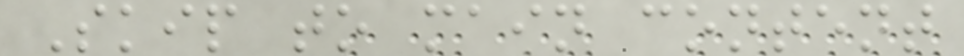Skip to main content
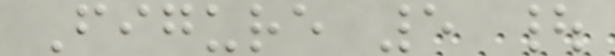Figure 5 |
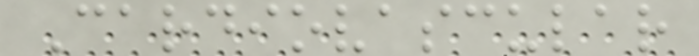Cardiovascular
